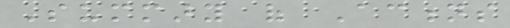Summary of Actions
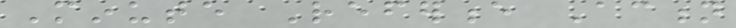Minute Reference Action
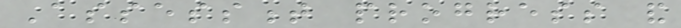Assessment progress and
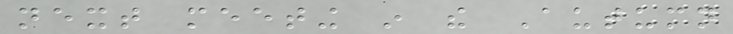next meeting in the Autumn
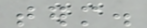term.
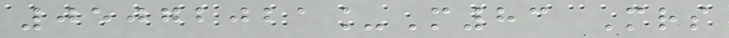05072021_M83 Mrs
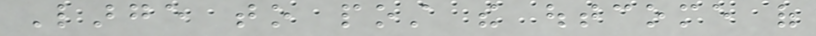Large to post the outcome of
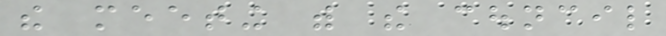the meeting with the council
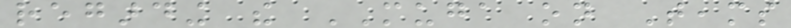regarding the MUGA on Teams
